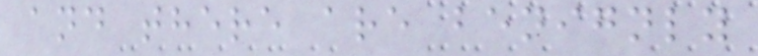and there are benignly
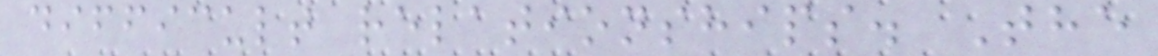difficult relationships. The
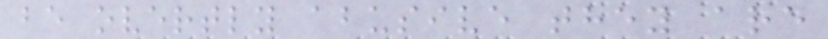be overtly abusive they are
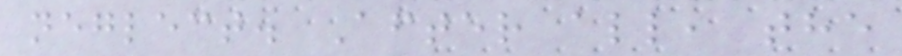neglect. After all, the
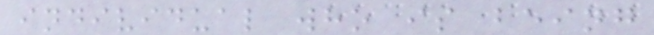individual who is being
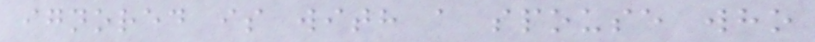ignored is with a spouse who
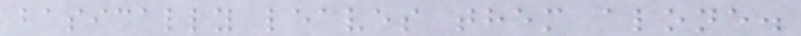basically leaves them alone.
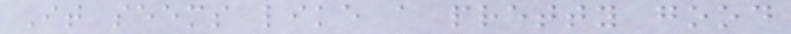It seems like a pretty good
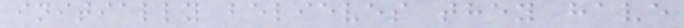initially believes they have
